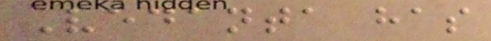Vedanta has
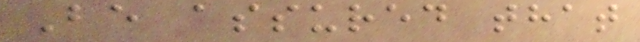Be assured that
